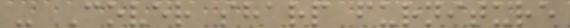- Cover sharp furniture
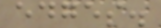edges.
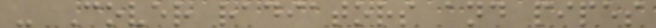- Cover radiators and pipes
